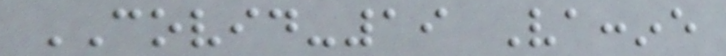COVID-19 Vaccine
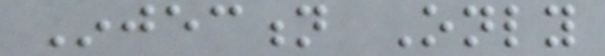Injection Only
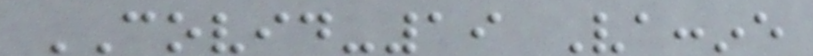COVID-19 Vaccine
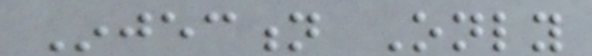Injection Only
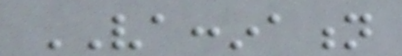VACCINATION
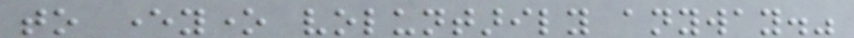to everyone voluntarily anyway."
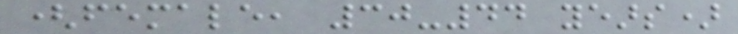(female, 30-44 years)
